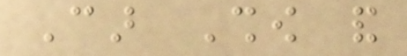Car Show and
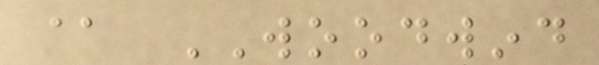@ WOODWIND
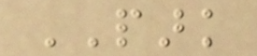PARK
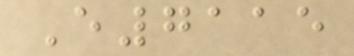E7115
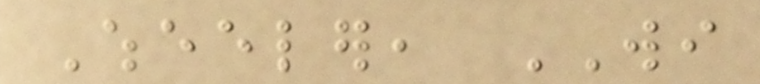Wheeler, WI
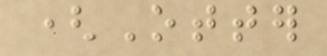(Otter
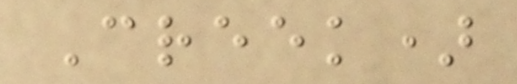Creek)
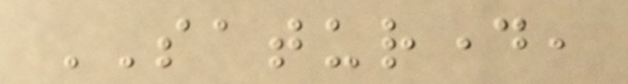SATURDAY,
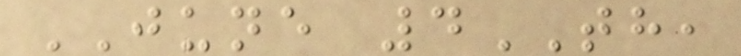JUNE 4TH,
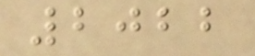2022
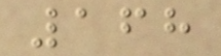168
